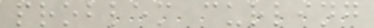problem curling
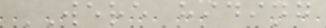WERE hiding
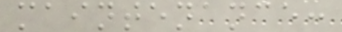maintenance:
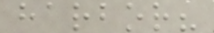harbor?
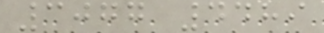3077 4489
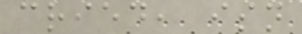cried, isn
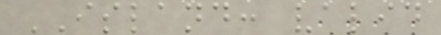ISLAND: valid
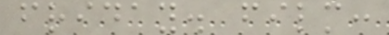friday. film:
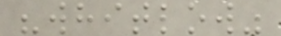"whitlow"
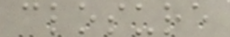closure
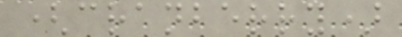(cranberry)
